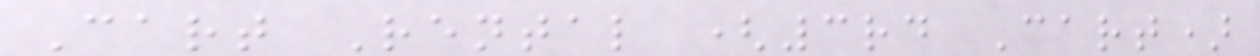Cart Rental (3rd Cart)
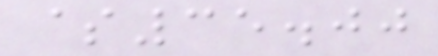$35.00
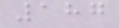187
